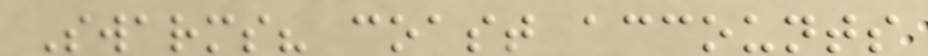Swarms? coast accounts
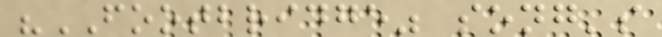"FOOTBRIDGE" song's
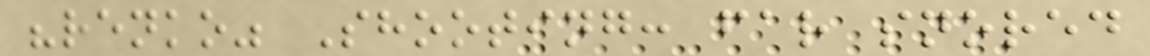"renko" Shooting: far snored
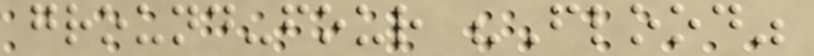ground-four "Flood"
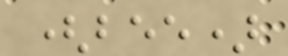(bee)
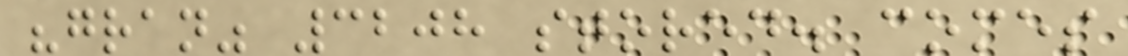"gran" 3208 stored. comes
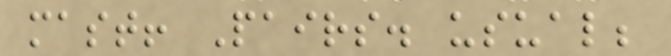mast! Pairs. usual;
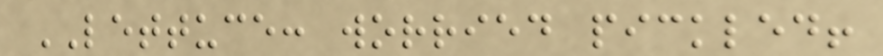LETTUCE: worried pickled!
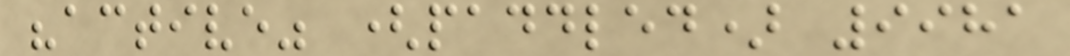"active" (paddled) 9981
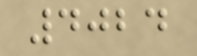4024
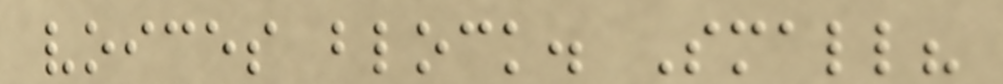voices block. Small?
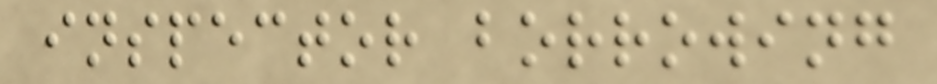inspector borrowing
